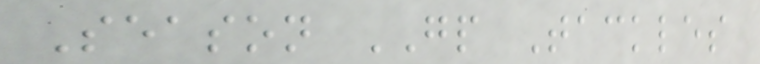Season GP Tackles
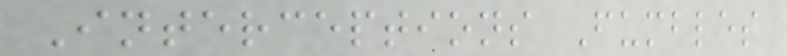Interceptions Fumbles
